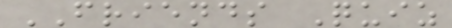FRIENDS Quiz
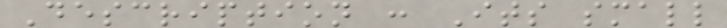Description : Its small
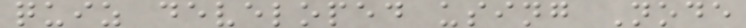quiz developed using Node
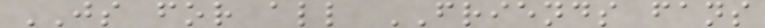JS for all FRIENDS fans
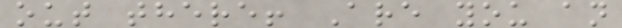out there! Are you an
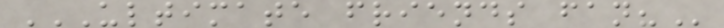ULTIMATE FRIENDS FAN?
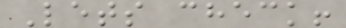Lets check!
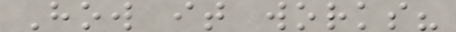How it works?
